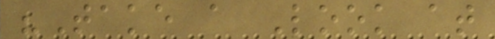"Take a Look at
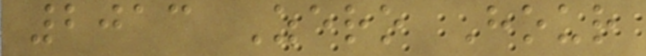2013 Zero Hour
